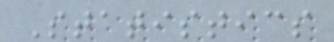Statistics
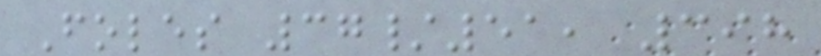Foles 37/51, 398
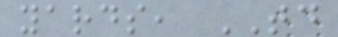yards, TD
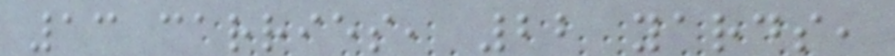13 carries, 22 yards,
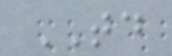TD
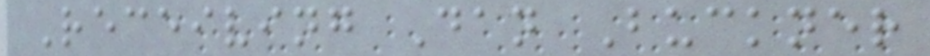Receiving Dan Buckner
